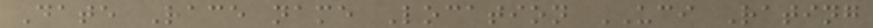Date Race name Location UCI Rating
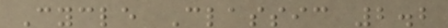Cycle Classic 2.2
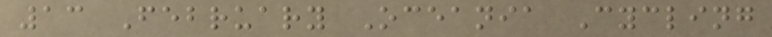13 February Oceania Cycling
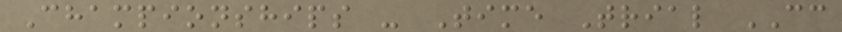Championships - Time Trial CC
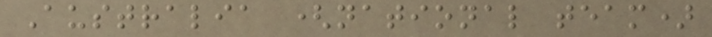Australia (national team)
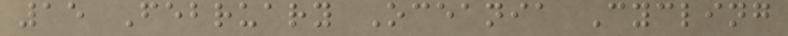15 February Oceania Cycling
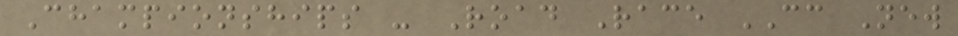Championships - Road Race CC New
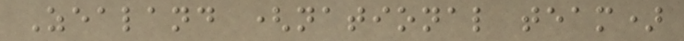Zealand (national team)
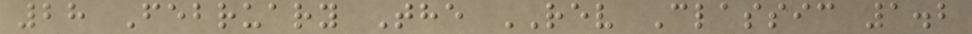28 February The REV Classic 1.2
